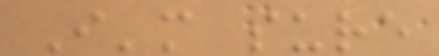I'm sure
